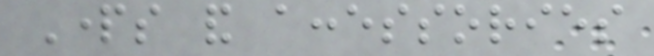Parts and accessories
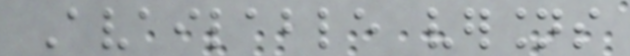Available versions
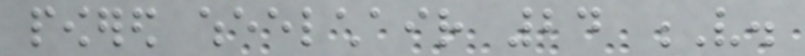powered wheelchair 24 V.
